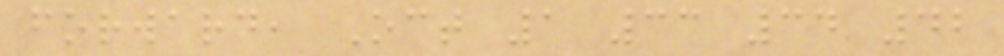forward, Oct 1 33 34 42
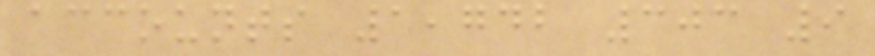accounts 1,742 303 9
